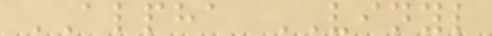ALPHA VINYL
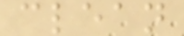clean
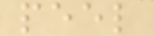peel
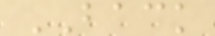BACK
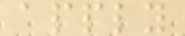apply
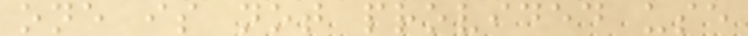one is not provided use
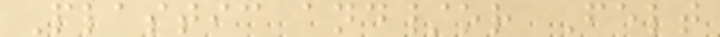Plastic and/or Felt
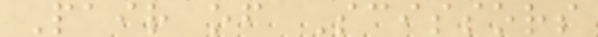Pair of Scissors
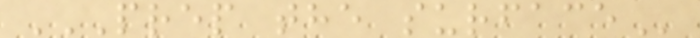PREP THE SURFACE
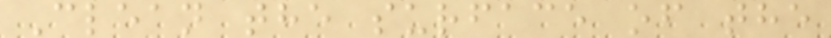Clean the surface of the
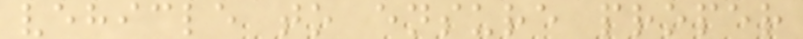vehicle to ensure proper
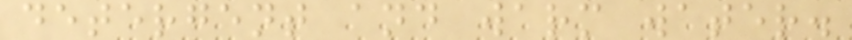detergent and warm water.
